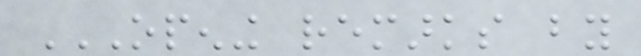OPENING REMARKS BY
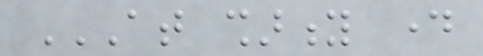AT SHARITY DAY
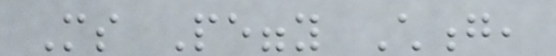Ms Peggy Chong,
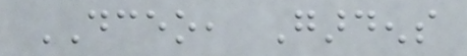DCEO, Gardens
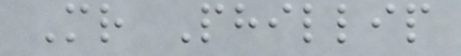Mr Phillip
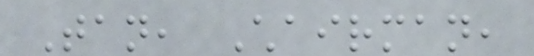Tan, Chairman,
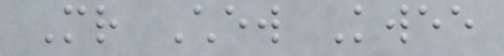Mr Chew Kwee
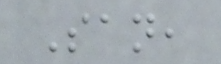San,
